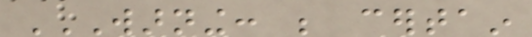WARNING: BE CERTAIN
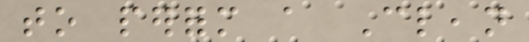to perform a Clean
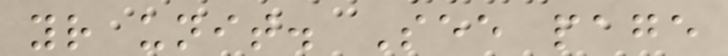your unit. See page
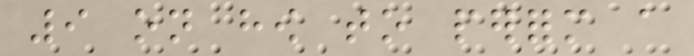9 on how to perform a
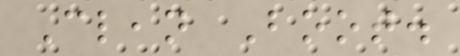Clean Boot.
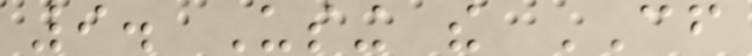9. Using the CF
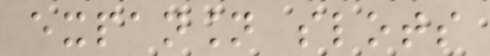expansion slots
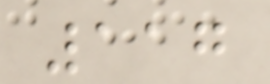117
